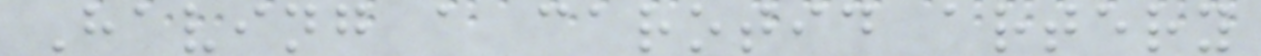Having a carotid artery
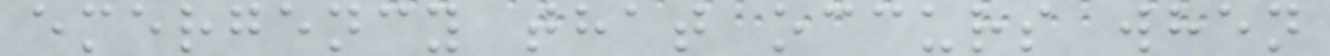emergency that occurs when
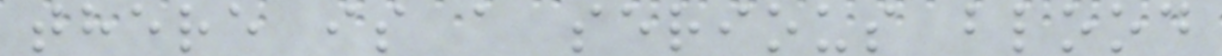there is a serious blood
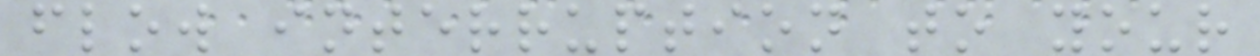flow interruption to your
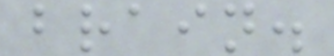brain.
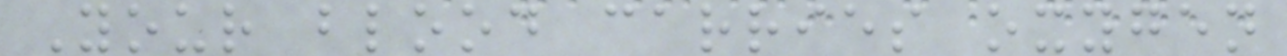Your blood carries oxygen
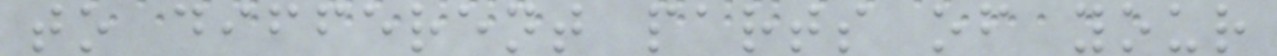to different parts of your
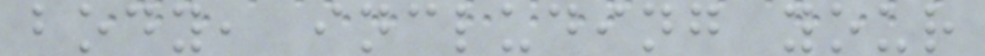body, including your
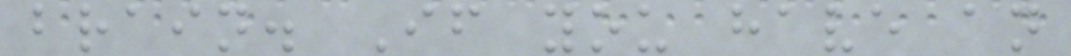brain. If you have an
